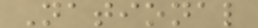National
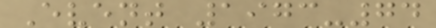Event 1973-74
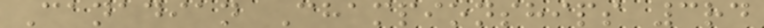Canadian Championships 3rd
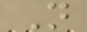N
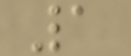1
